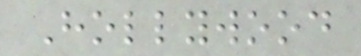Hollywood
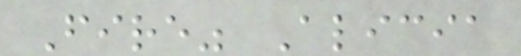Fire" Alicia
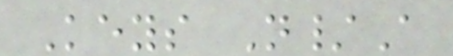Keys N/A
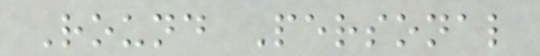Round Personal
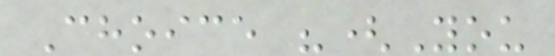Choice "(You
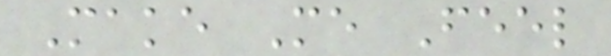Make Me Feel
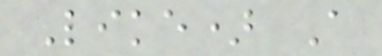Like) A
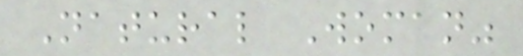Natural Woman"
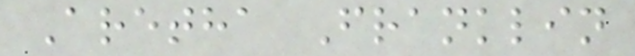Aretha Franklin
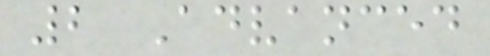2 Advanced
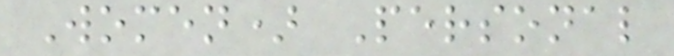Women) Personal
